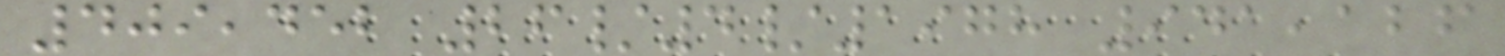409,452 26/4/1978 941,126
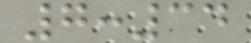7:34
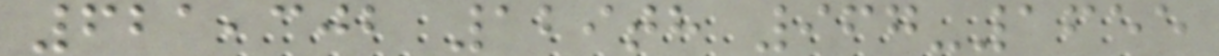621,302 129th 967-1655
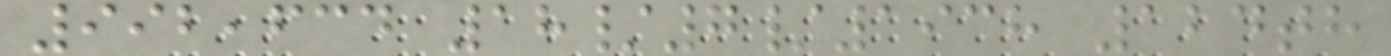992,634 18/7/1938 124th
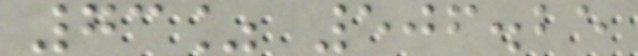73% 506.25
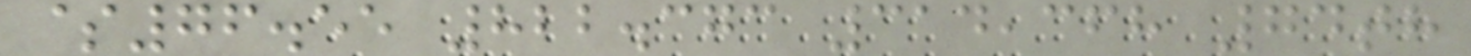$76.55 822.373 314,368 74th
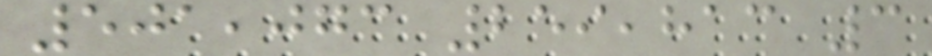501,073 259,813 3
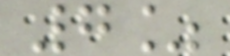7%
